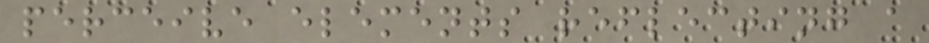perceive elements reflecting a
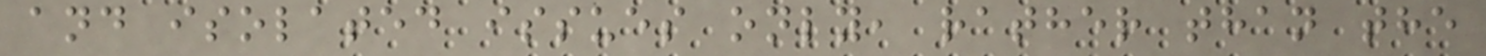and isolated issues only, rather than the
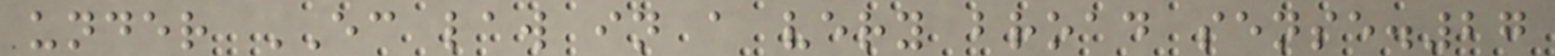under EC law in a very broad sense.27
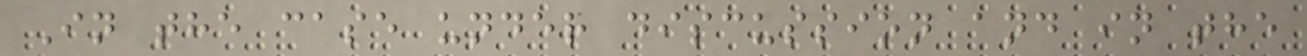In the case under discussion and in the
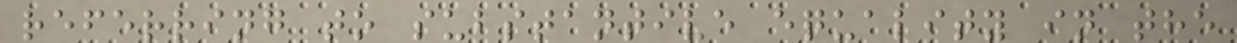referring to substantive equality in the
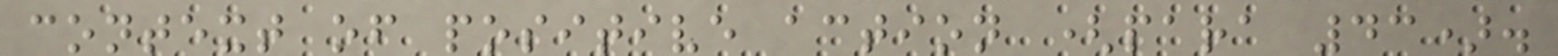context of positive action (para 43).
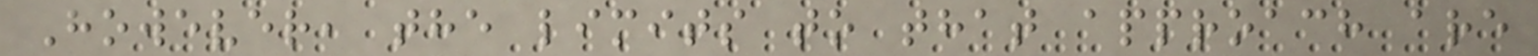However, the limits to that approach are
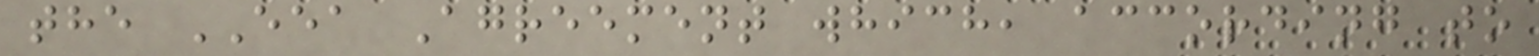the EEA Agreement which, according to
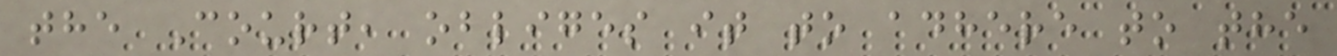the Court, obliges it to adhere to the
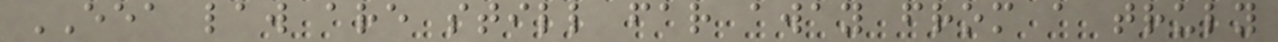EEA law are still far away from a truly
